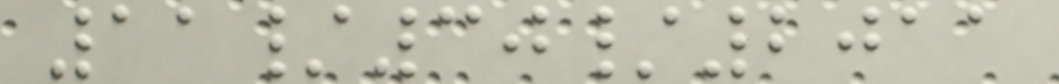11/30/2011
